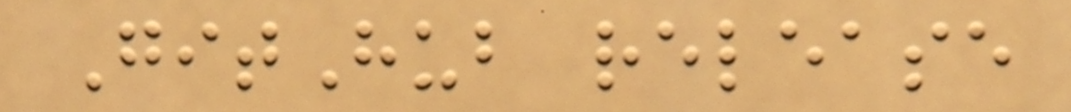GitHub release
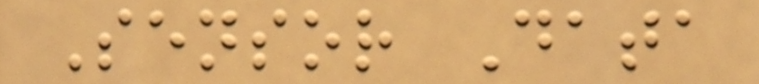Sensor Data
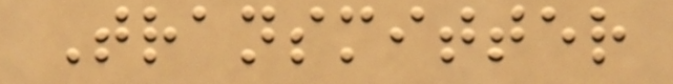Transmitter
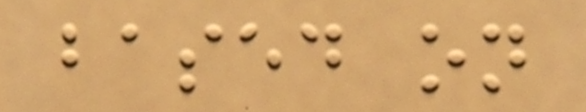based on
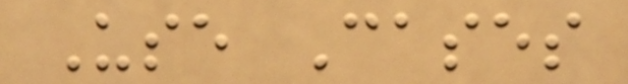Use Cases
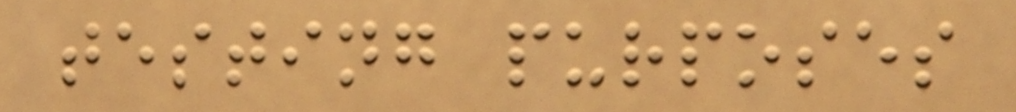testing purposes
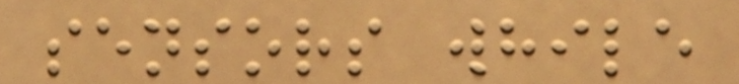sensors while
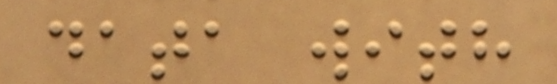data with
